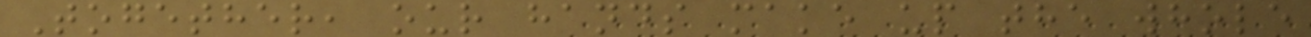Together, our hands make up the whole
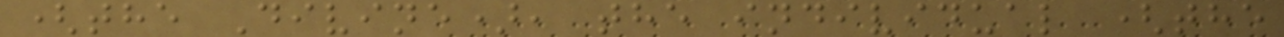(the Divine), the individual (the
